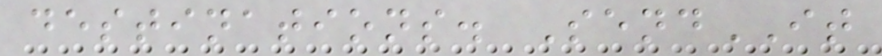destinations. SendIT
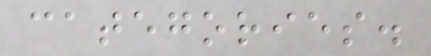categories.
